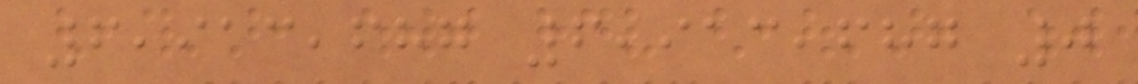6,913,687 6,913,687 0
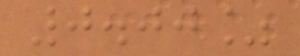0.00%
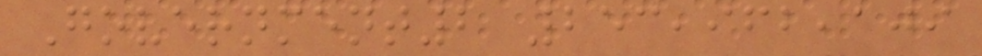Government2 253,962,109
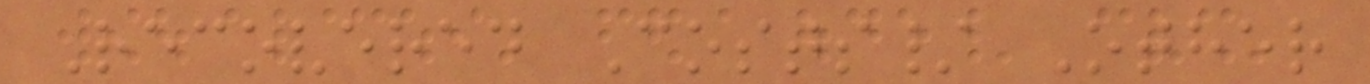Recovered Costs/ Other
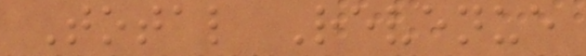Total Revenue
